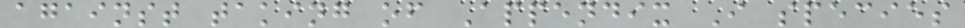against taking of Appendix I species
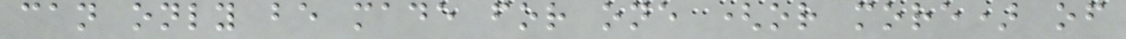can only be made for one (or more) of
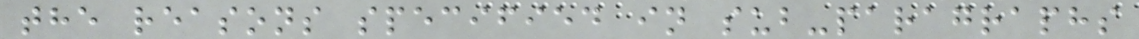the reasons specified in sub-paragraphs
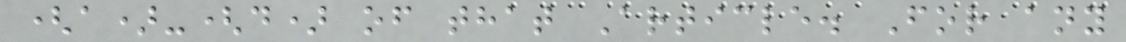(a)-(d) of that Article. For any
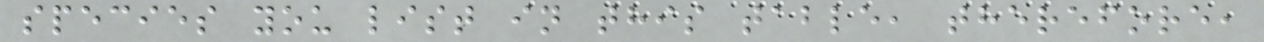species you list in this table, therefore,
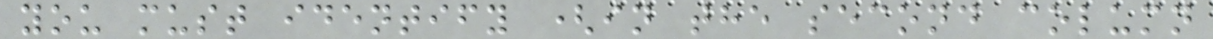you must identify (in the second column
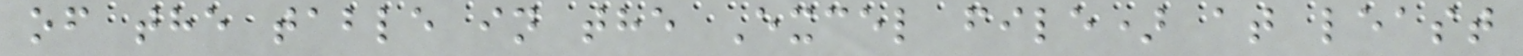of the table in the Excel file) at least
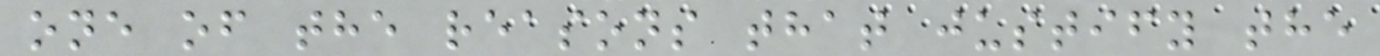one of the reasons that justify the
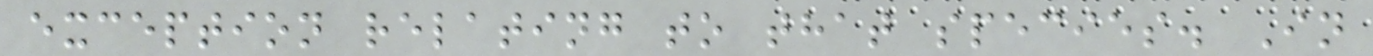exception relating to that species. In
